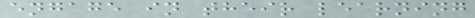engage in their learning
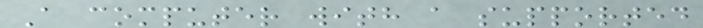A computer with a supported
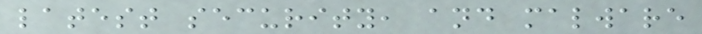latest security, and malware
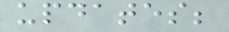updates;
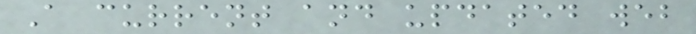A current and updated web
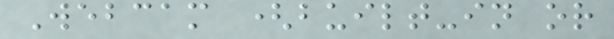Webcam (built-in or
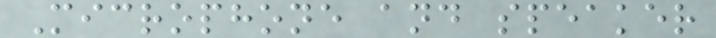Microphone and speaker
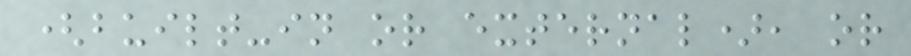(built-in or external), or
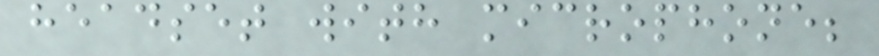headset with microphone;
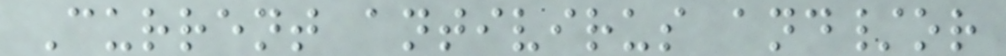Current antivirus and/or
